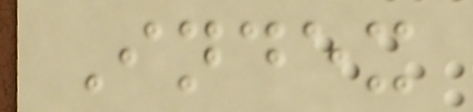Index
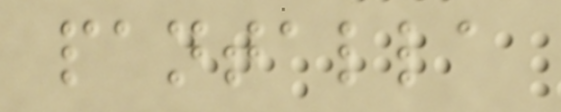pantalla
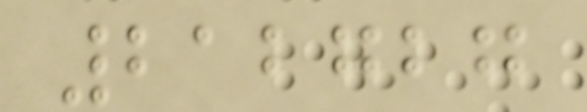212727
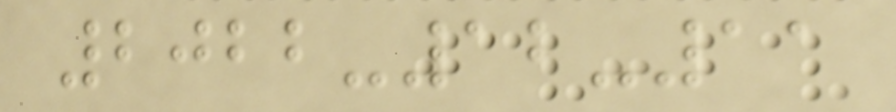2022-12-11
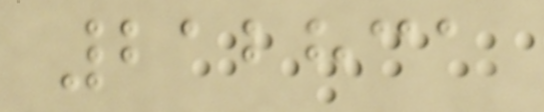212831
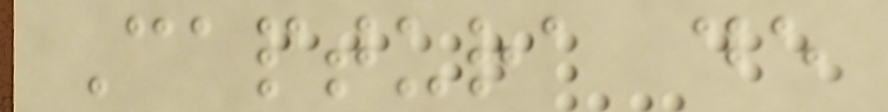Captura de
